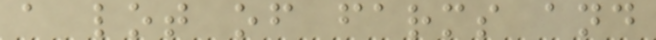a lot of farms and
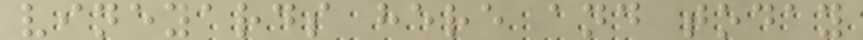vineyards here and today
